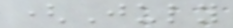(July
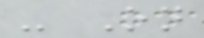- On
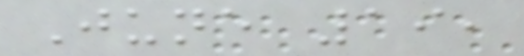June 19,
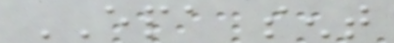EPA sent
